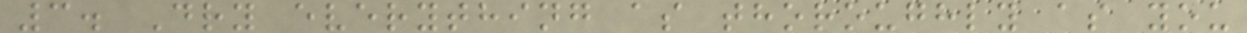3. Dry everything as thoroughly as you
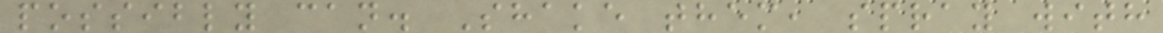possibly can. Shake them, spray with
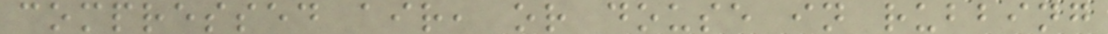compressed air, or douse in rubbing
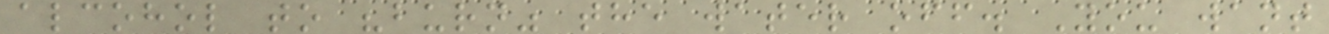alcohol to "burn" the water off. You want
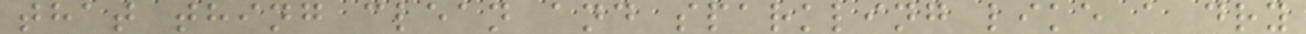that thing clean and sparkling like a dry
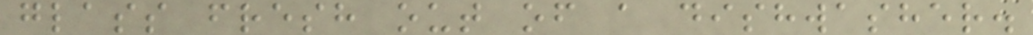glass fresh out of a dishwasher.
